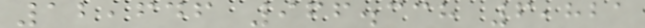12,646 966.338 6,821
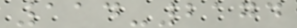114-2174
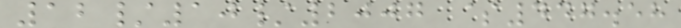12/10/2007 $447.58
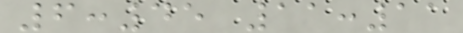6:45 11:11
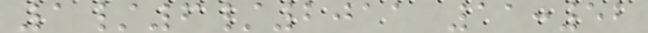1/6/2011 11:52
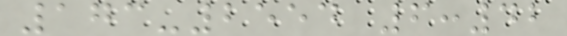173-2554 6:42
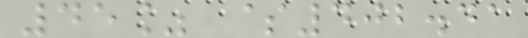45% $402.41
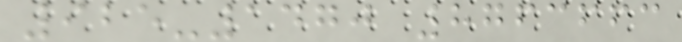925-1470 8763663
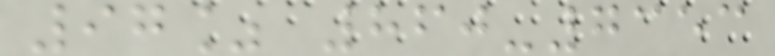97% 860-7353
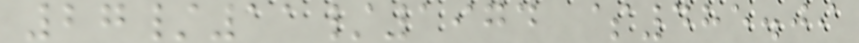27/11/1974 $485.09
